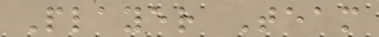Player Team
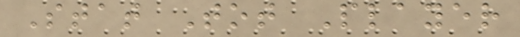Stat Tot Player
